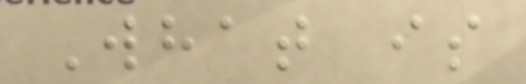What is
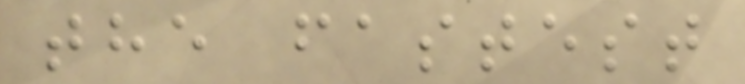the fastest
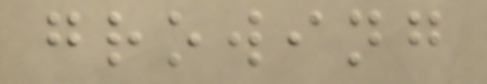growing
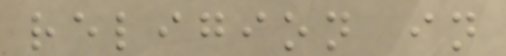religion in
